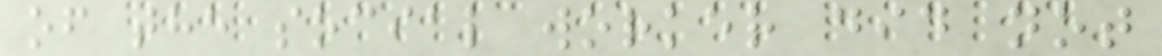of the social worker did not
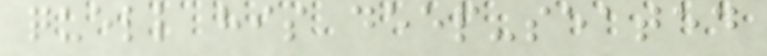quell his deep-seated
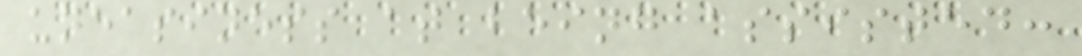uneasiness at being assisted:
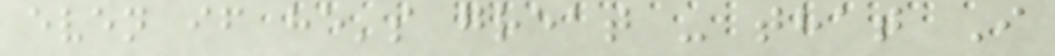even if he's great - that I
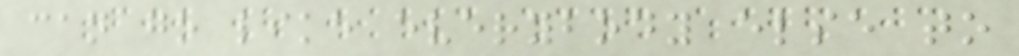can go like everybody else to
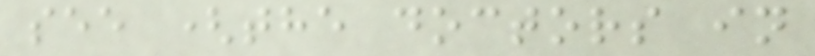see (the doctors in
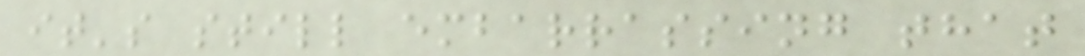it's still embarrassing that
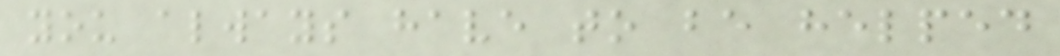you always have to be helped
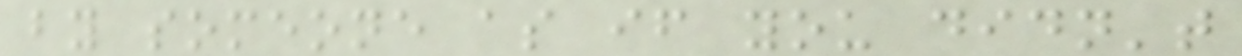by someone as if you didn't
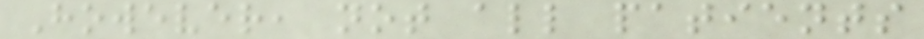However, not all patients
